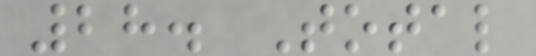28. Total
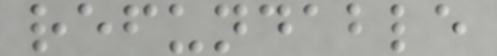refundable
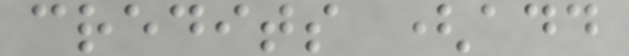credits (add
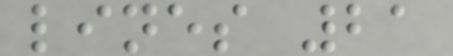lines 21
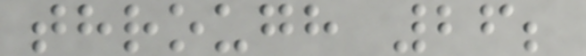through 26;
